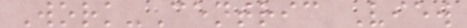Work-Centric View
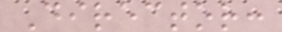Director:
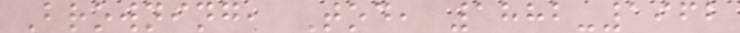Browning, Tod, 1882-1962
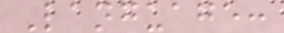Language:
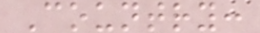Country:
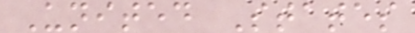United States
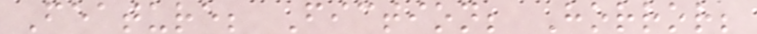Feature; Fiction; Horror;
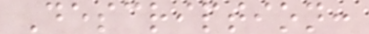Description:
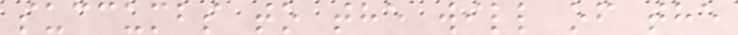succumbs to the will of the
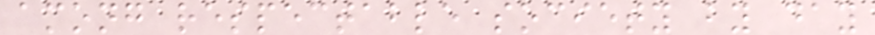among respectable society by day
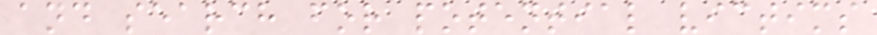and search for potential victims
